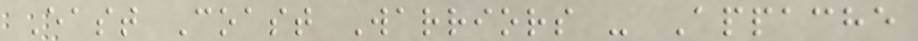East Coast Warriors - Appache
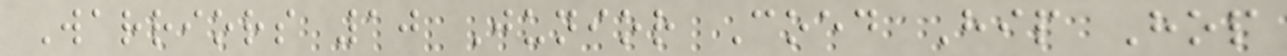Warriors 10 Junior Coed Hip Hop
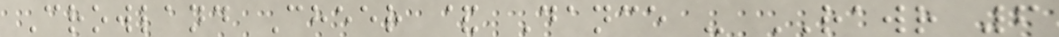Crowland Cheer & Dance - RAWR 6
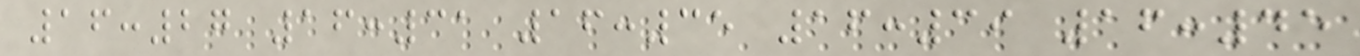16:27 16:31 16:35 16:39 16:45
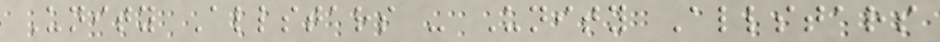Unity Allstars - Unity Allstars
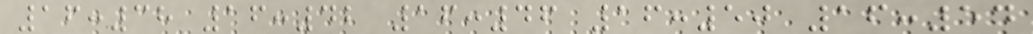16:38 16:42 16:46 16:50 16:54
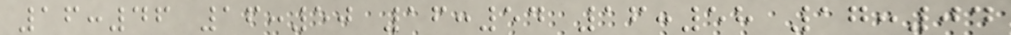16:46 16:50 16:54 16:58 17:04
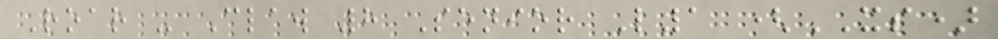Roar - Claw 8 Senior L1 (XS)
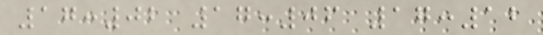17:02 17:06 17:12
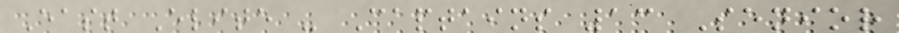East Elite - Captains 13 Senior
